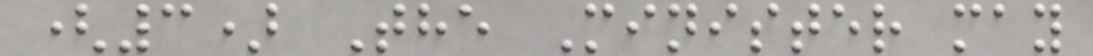(3) The Minister may
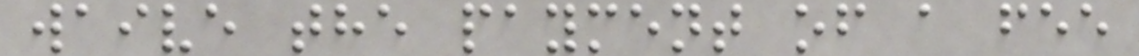waive the payment of a fee
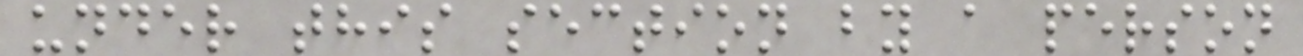under this section by a person
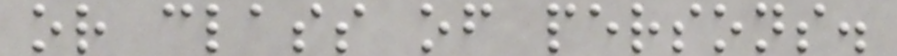or class of persons.
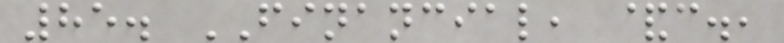85. FINANCIAL, &c.,
